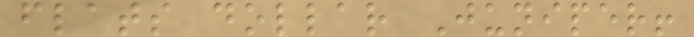flats dollar Juniper!
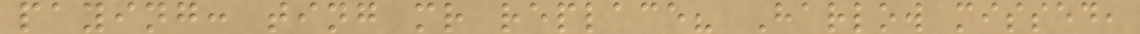paying: ting mr replace? Harlow missed,
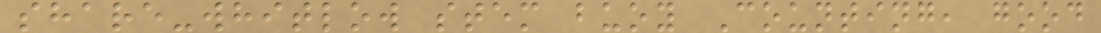share-whitlow stem buoy Counting, good
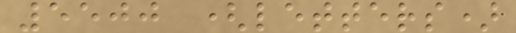5500 (letters)
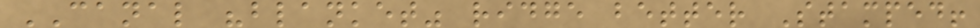CANAL "blanket" ridge better Stamped!
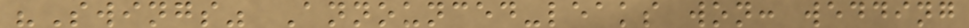"Swings" Announced-leaks won: wedding
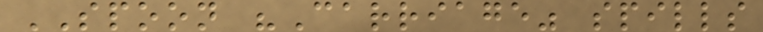SPOON "Carriage" spills
